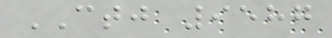CTJ 9587
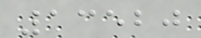13520
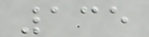135
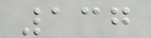137
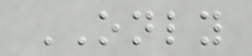ONLY
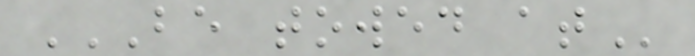BE TOWED AT
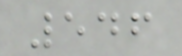546
